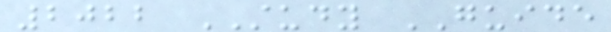2022 STUDY GUIDE
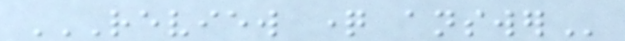REVIEW QUESTION ANSWER
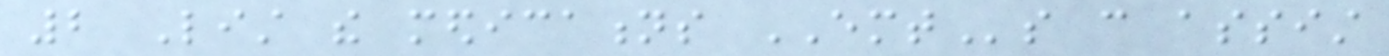2 List the medications EMTs can assist
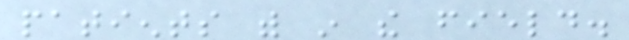patients with in the field.
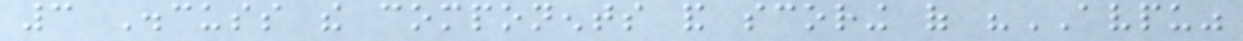3 Discuss the components and scoring of "AVPU"
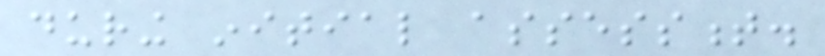during initial assessment.
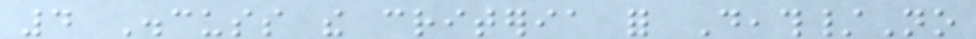4 Discuss the criteria for Death/No
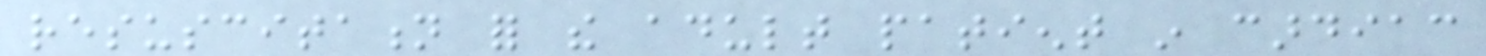resuscitation for the adult patient in cardiac
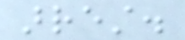arrest.
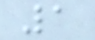1
